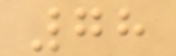78
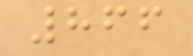866
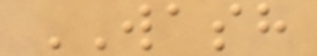WASH
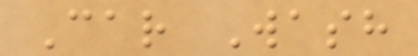Car Wash
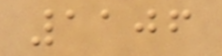1106
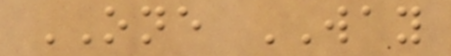ONE WAY
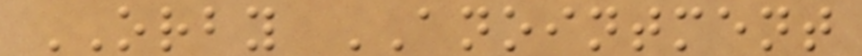ORBY ANOINTMENT
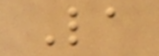La
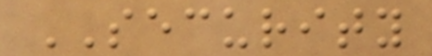SECURITY
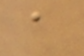a
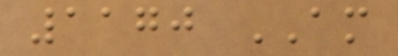1170 AM
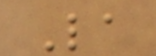La
